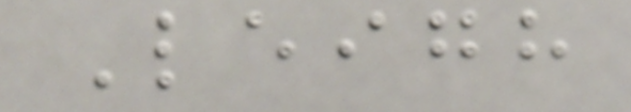Leigh
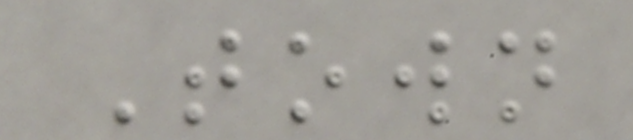Town
